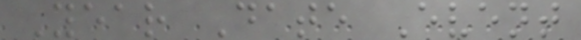Year Date Event
